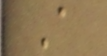A
